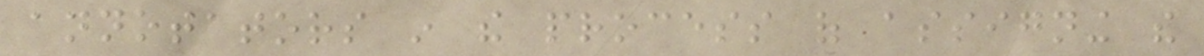annotators in the process of assigning the
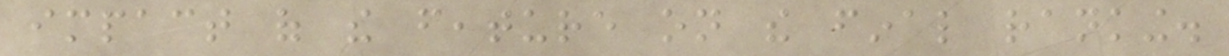impact of the feature on the final ranking.
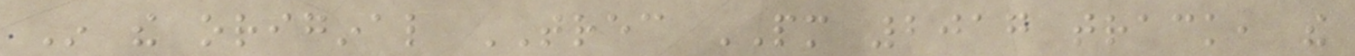In the original TREC PM 2017 track, the
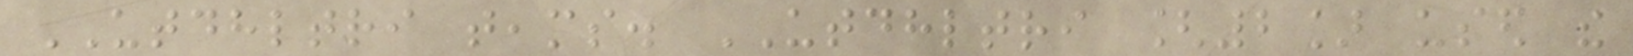UTDHLTRI teams. UTDHLTRI [2] used the
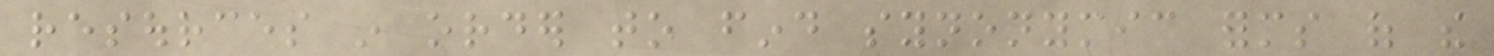resources in order to find synonymic forms of the
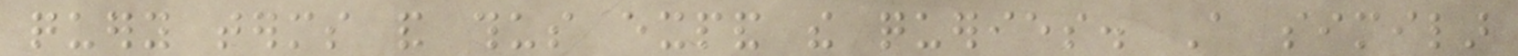query terms and thus expand the queries. A similar
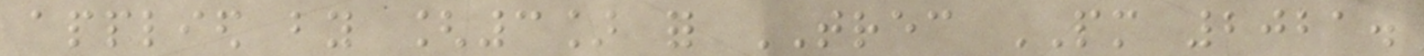applied by [3] for TREC PM 2021.
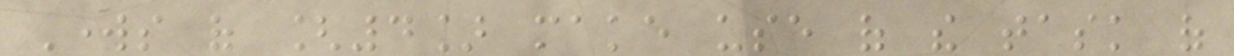Works of [4] make use of the task of
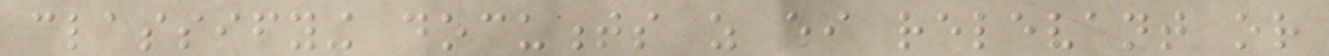classifying documents as either relevant or
